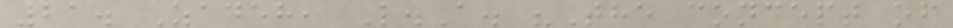21. Zadeh, L.A. "The concept of
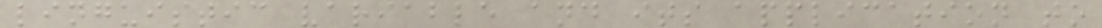linguistic variable and its application to
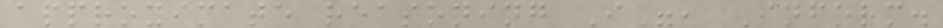approximate reasoning I", Inform.
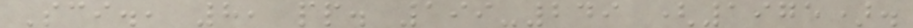Sci., 8, pp. 199-249 (1975).
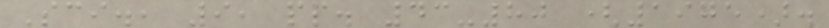Sci., 9, pp. 43-80 (1975).
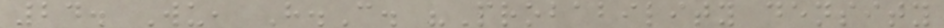24. Wu, H.C. "Probability density
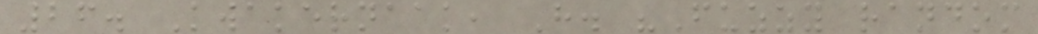26. Kwakernaak, H. "Fuzzy random
